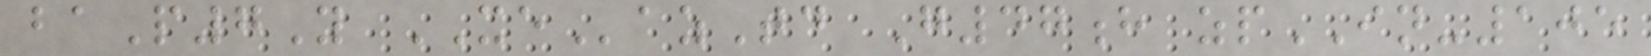baP7Y XEazTd G47h zpIN-105
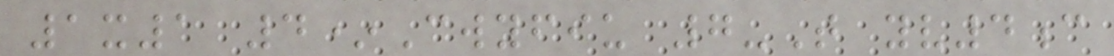1x1 4*Cwyfiu 7-T yv4c
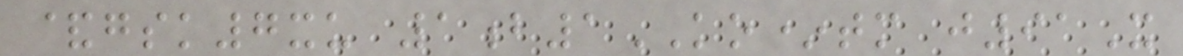&gsk7xu 1b1KO*tm j91X
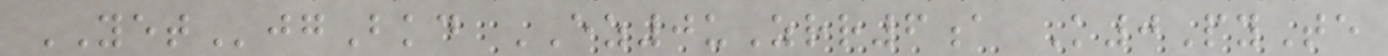YETjgBkd EZ0uZrr6a K0PyTe
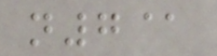n7@
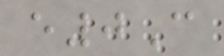e0C
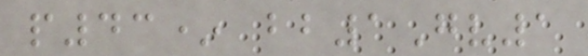p43* bb1Gv1
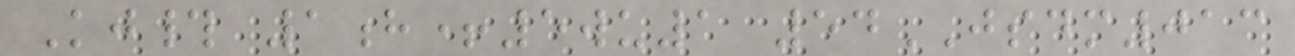Kj# 1h+5wu1 54JSDM013
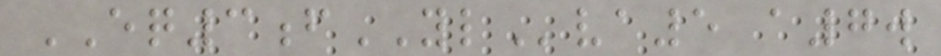EQ3fYLva5 a7w
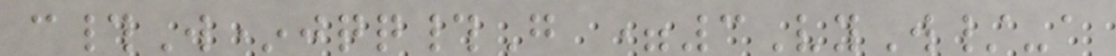c#W*jqq#G =3VyW/-a
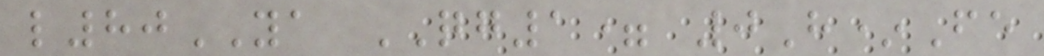l80YA QG1= 0H*Fe
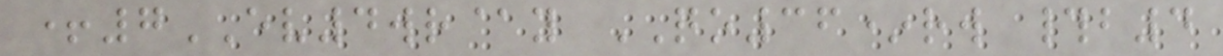+7EV4wr@y QO36*rw #b4
